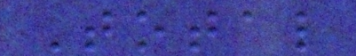Total
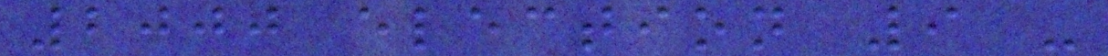2000 election 9 -
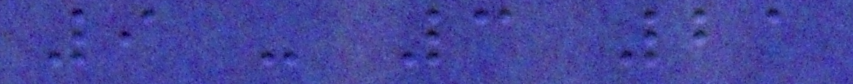9 - 3 21
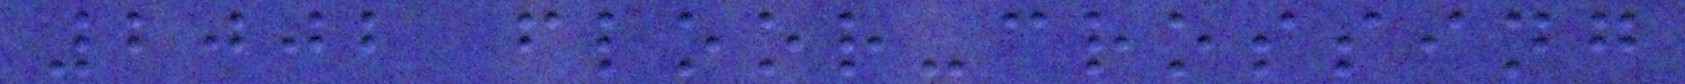2002 floor-crossing
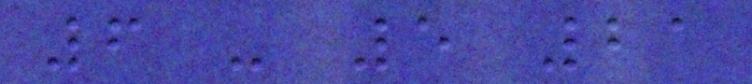6 - 5 21
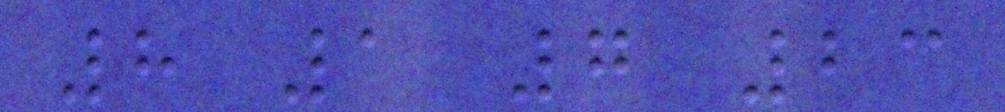8 1 7 23
